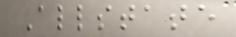Allstate
